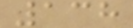138
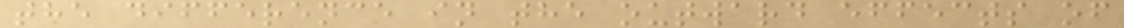the difference in the outward effects of
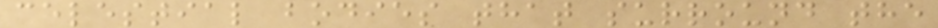celestial bodies that surround the
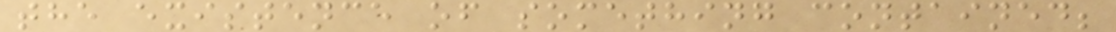the existence of something contained;
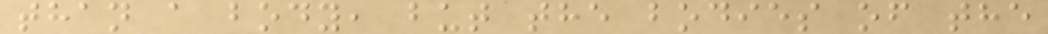than a body, but the bodies of the
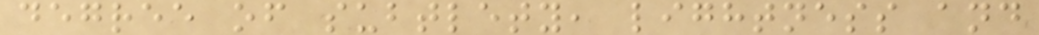degree of subtlety, lightness and
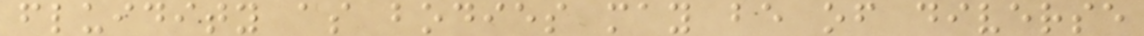fluidity as bodies may be of diverse
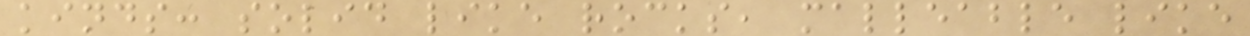kinds: solid like rocks, malleable like
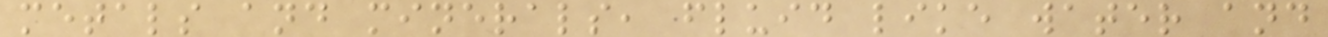metals and minerals, fluid like water and
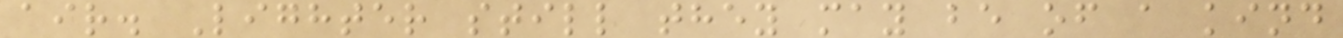air. Lighter still they may be of a kind
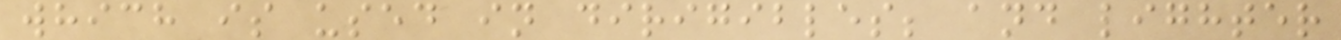which is used in dirigibles; and lighter
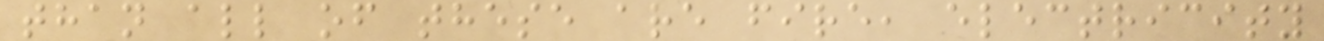than all of these are fire, electricity
